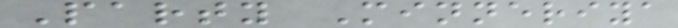Party Minneriya
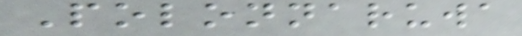Polonnaruwa
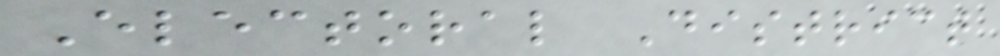Electoral District
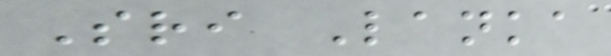Sri Lanka
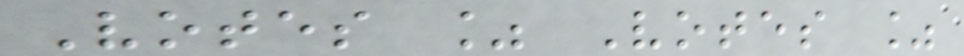Votes % Votes %
